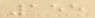155
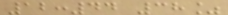12:44 38%
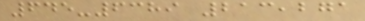645-6389 213,271
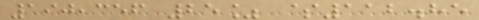190,356 25% $112.85
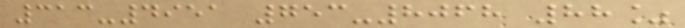313-4951 753-8068 88%
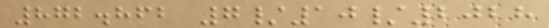872.862 7/10/2028
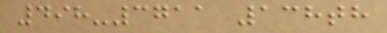498-3711 138th
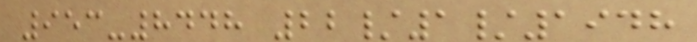953-8448 22/1/1948
